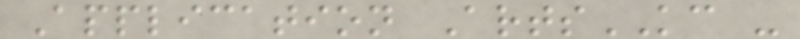Application ArtsKC -
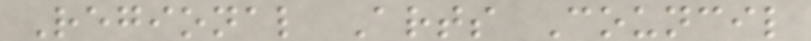Regional Arts Council
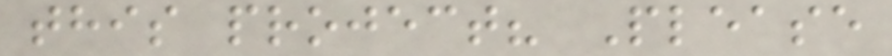this project? Please
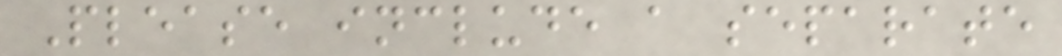Please include a separate
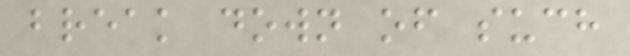break down of such
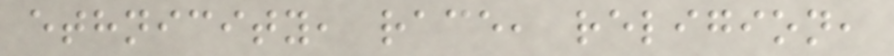ethnicity, race, religion,
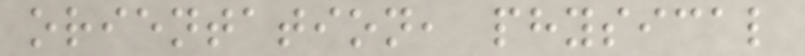orientation, physical
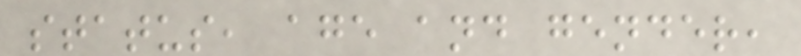status, age and gender,
